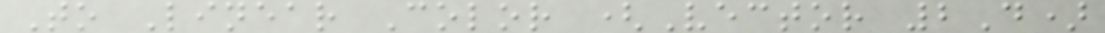To Linear Color (Vector 2D)
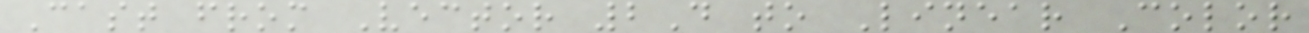Cast from Vector 2D to Linear Color
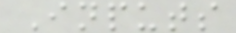Inputs
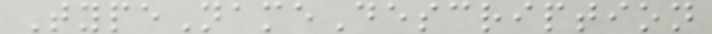TypeNameDescription
